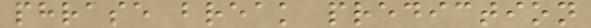phrase break prediction
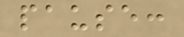pause:
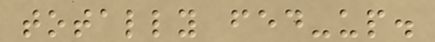totally fed-up.
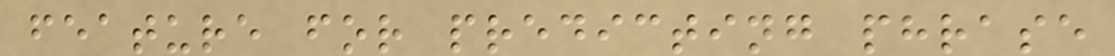feature for predicting phrase
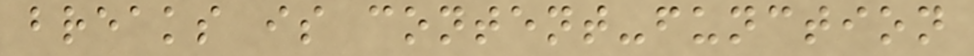breaks is content-function
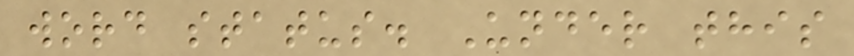word status. Under this
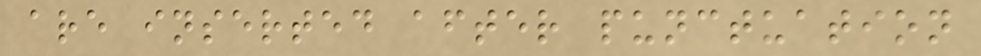are inserted after punctuation
